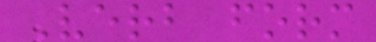Verb form
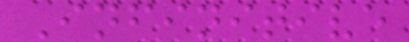Infinitive
